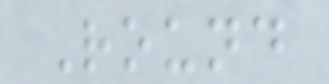Round
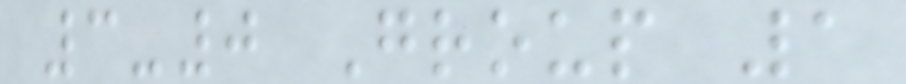3-0 Group 1
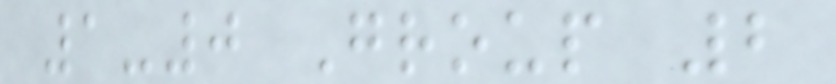1-0 Group 2
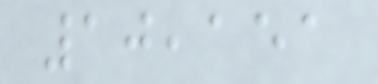10,151
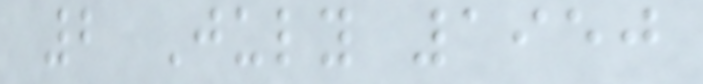2 July 1950
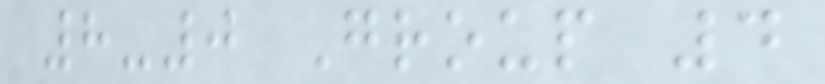8-0 Group 4
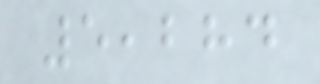5,284
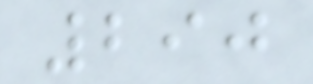290
